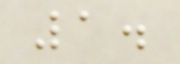1.
